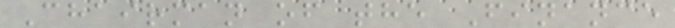Chairman of the Finance
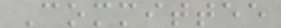Committee
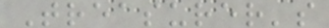Treasurer's
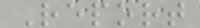Report
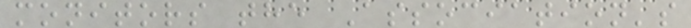monitors the Association's
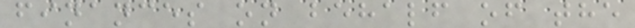finances on behalf of the
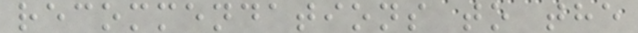recommendations to the
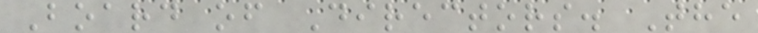Board of Directors. The
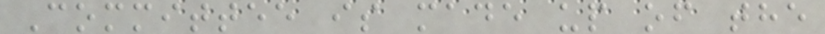Committee is made up of the
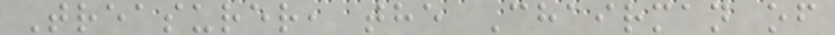Treasurer, the Chairman of
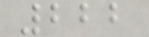222
